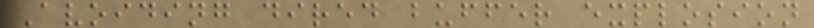Avoiding dired buffer explosion
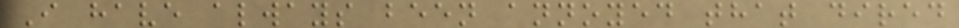I have always been annoyed that dired
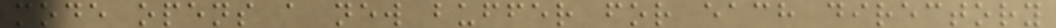mode opens a new buffer for each directory
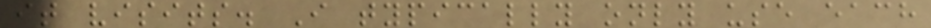it visits. I typically only use each
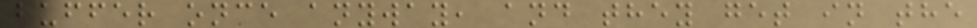buffer once anyway, and they get in the
